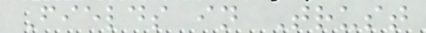Fields in Trust
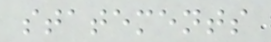statements
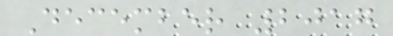December 2017
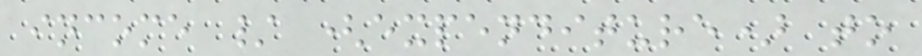income / (expenditure) to
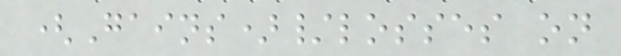(Gains)/losses on
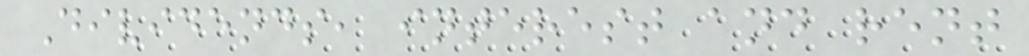Dividends, interest and rent
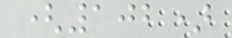(102)
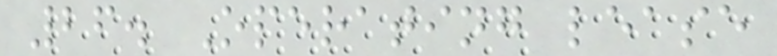26. Operating lease
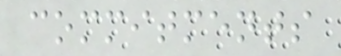commitments
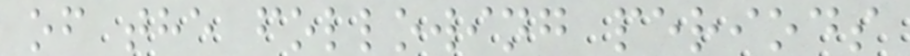of the following periods
